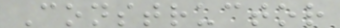Constructor
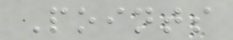Points
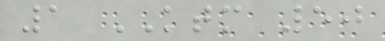1 KTM 50
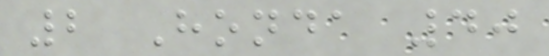2 Honda 40
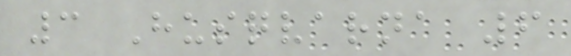3 Husqvarna 6
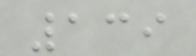139
